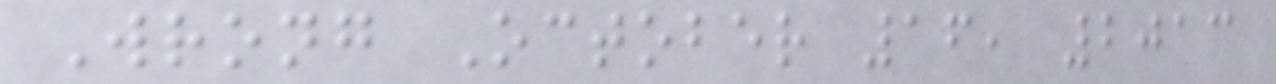Wrong October 16, 2013
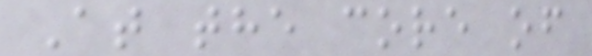At the core of
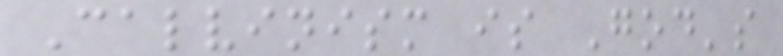Calvinism is God's
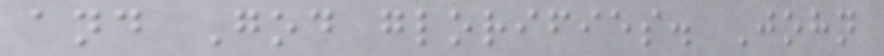and God glorifies. John
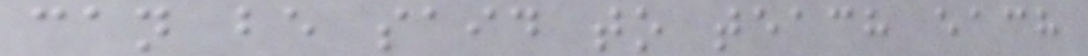can be said to teach each
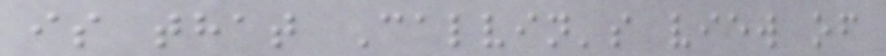is that Calvin's view of
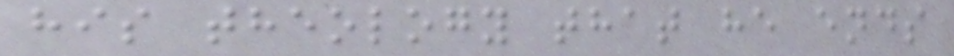his theology that he ends
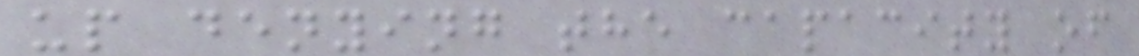up denying the capacity of
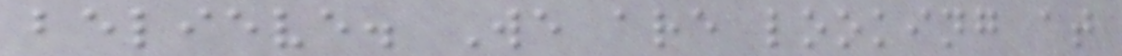believe. We are looking at
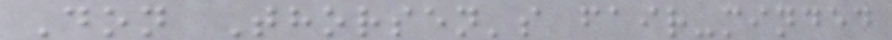Don Thorsen's fair-minded
